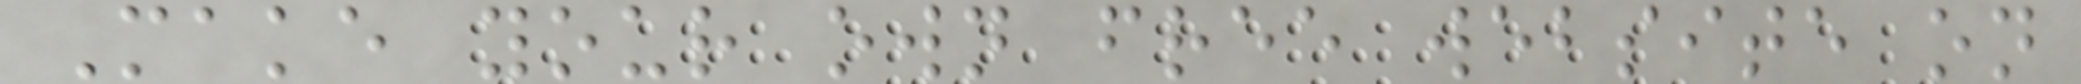Make your own free website on
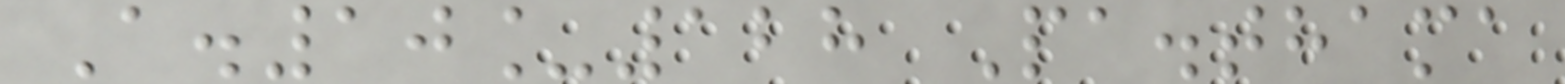A.10_128 Pa.thama
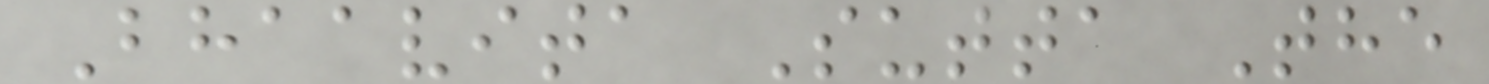Bhaavita Sutta The
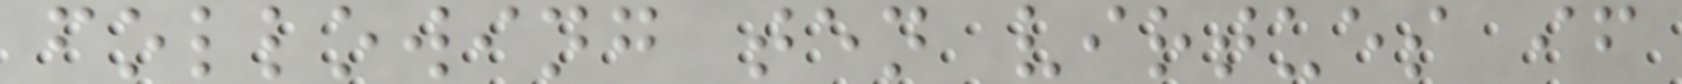following ten virtues if
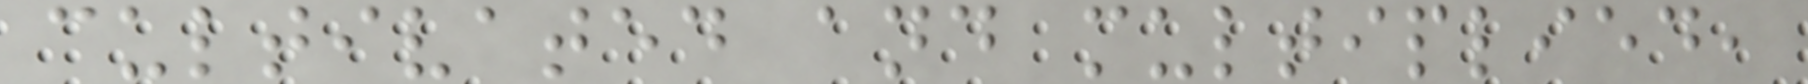cultivated and multiplied,
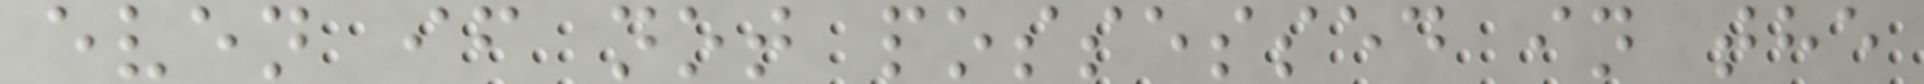even if not possessed in the
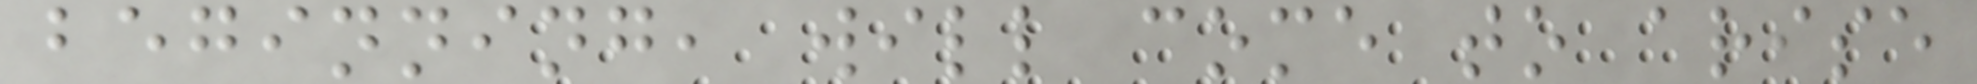beginning, will come to arise
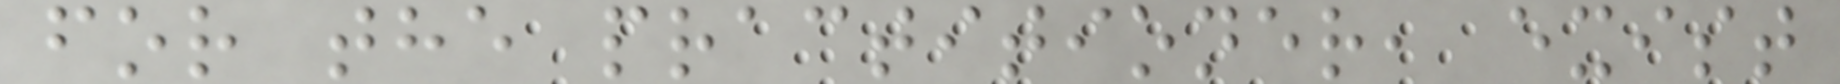for the practitioner, exist
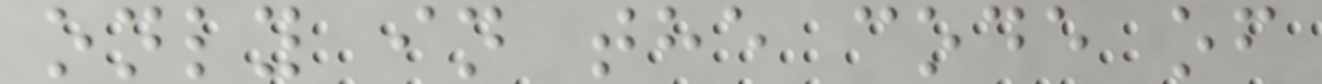only in the code of
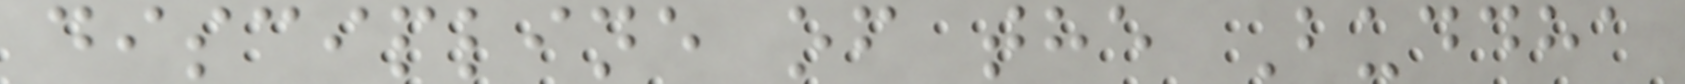discipline of the Buddha
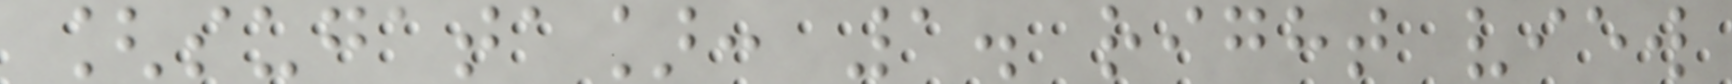[sugata]: 1. right view
